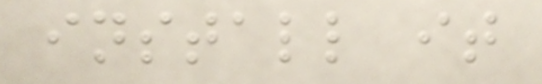install it
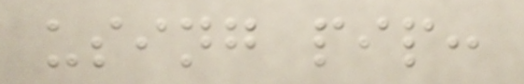using pip:
